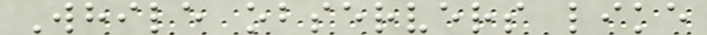While observers like
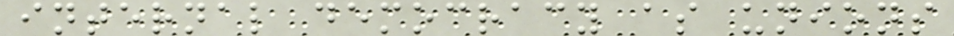internal democracy as unions
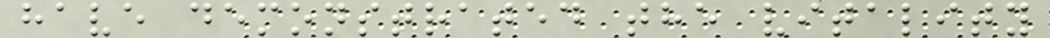have demonstrated the vitality
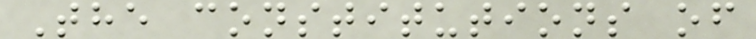The constitutions of
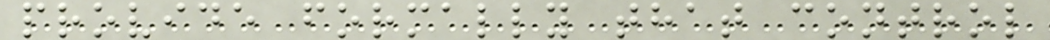provide formally that control
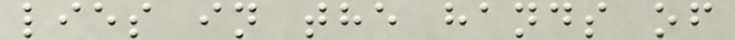lies in the hands of
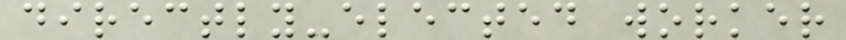directly-elected worker
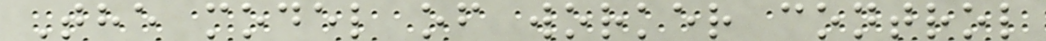The model of worker control
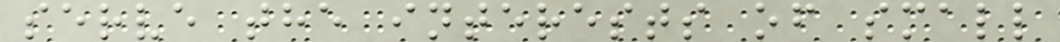serve the interests of small
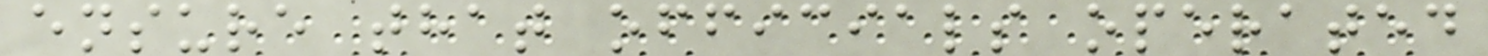ensure that officials operated
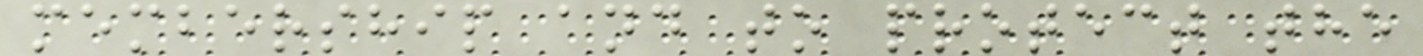membership and to protect the
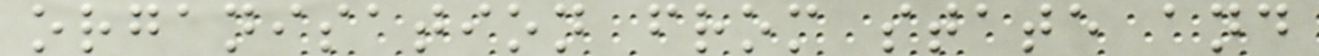organisation from state and
